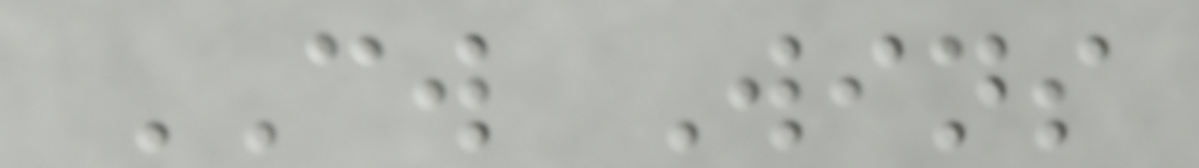CW Wins
